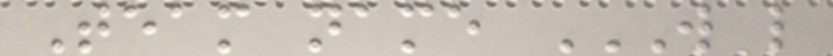Team name W L
